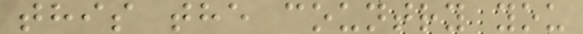this the country you
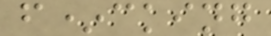f*cking
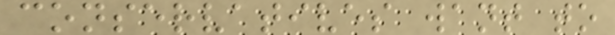conservatives want to
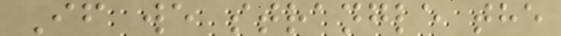If we strangle the
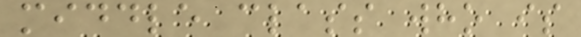middle class who is
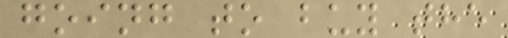going to buy the
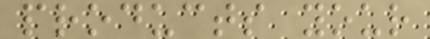products your
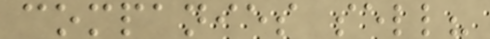companies sell?
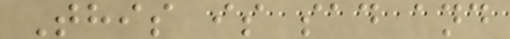This is sad and
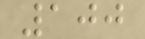100
